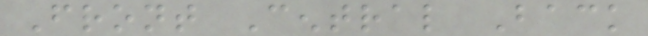Front Central Back
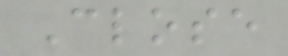Close
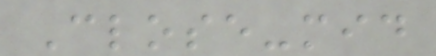Close-mid
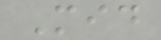Mid
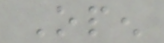Open
